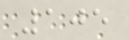105
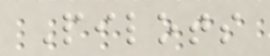Pilots
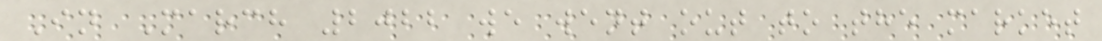In March 2022 we went out to the market
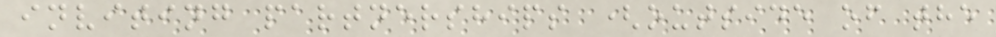inviting partnerships (outside of the
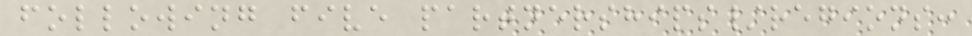following five partnerships/regions:
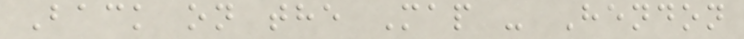Back on the Map - Hendon
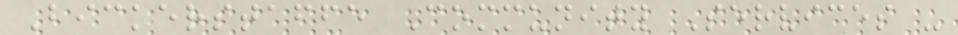Bickerstaffe Community Services -
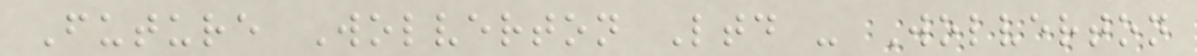Future Wolverton Ltd - Wolverton
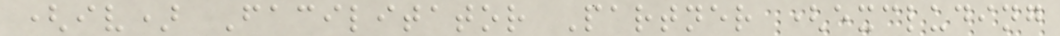(iv) Facilitator Partner (excluding
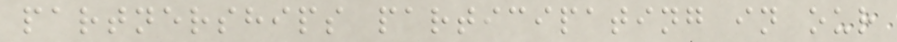partnerships participating in our
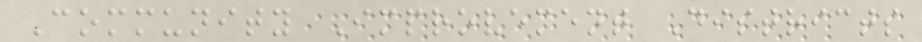Community Improvement Districts
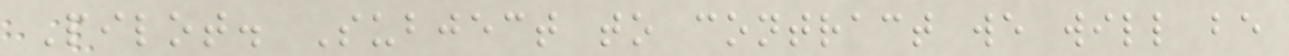Pilot. Subject to contract we will be
